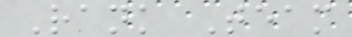Rank Team
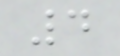4
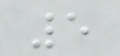5
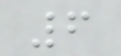6
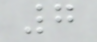7
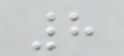8
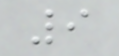9
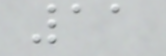11
